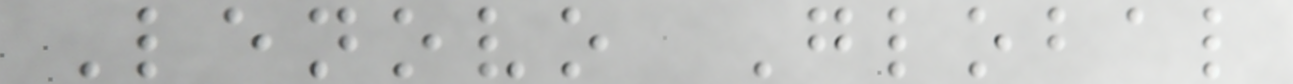Lenovo Global
